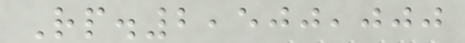Rp.2,500,000
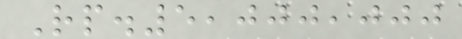Rp.5,000,000
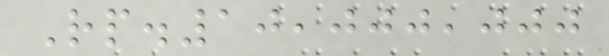Rp.10,000,000
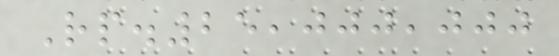Rp.25,000,000
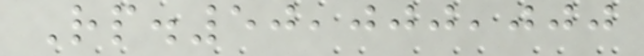Rp.50,000,000
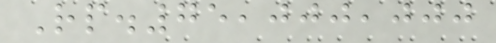Rp.75,000,000
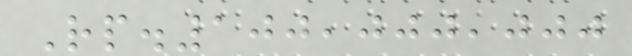Rp.100,000,000
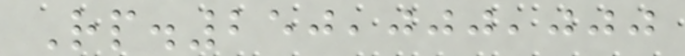Rp.250,000,000
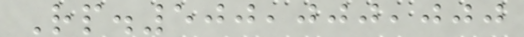Rp.500,000,000
